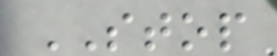STOP
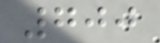700
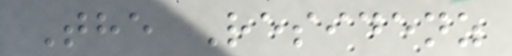The Residenz
